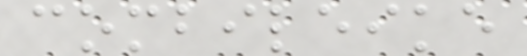combileike
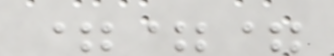===
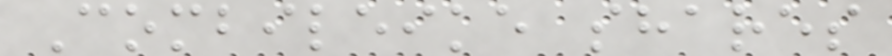Combileike shares
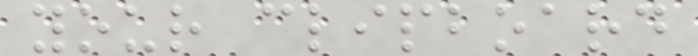your clipboard
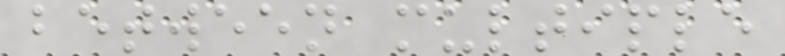between multiple
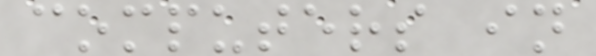computers in
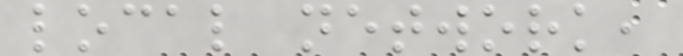local network,
